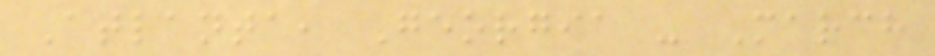Atlanta, Georgia - March
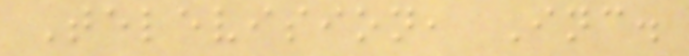Television, Inc.
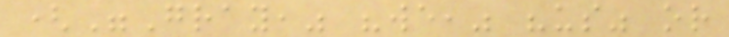("Gray," "we," "us" or
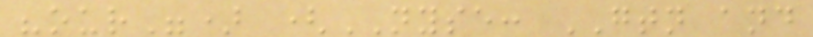"our") (NYSE: GTN and
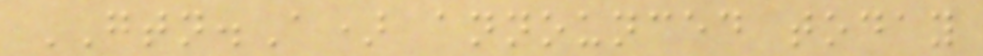GTN.A) announced today
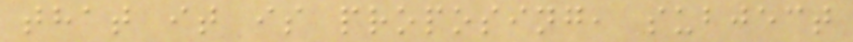that it is proposing, subject
